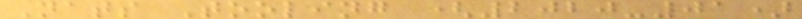Nats Tooling (2020-01)
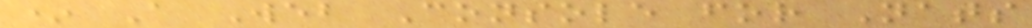* A Web Console for Nats
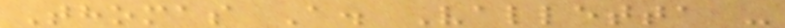Thomas A. Valletta -
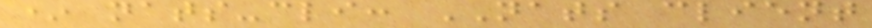* nats-cli: NATS client
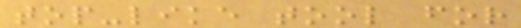top-like tool for
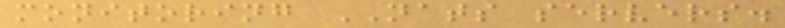monitoring NATS servers.
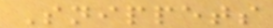Snippets
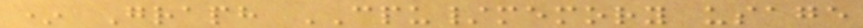* Graph CPU/memory usage
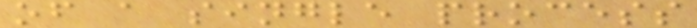of a single process
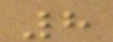8
